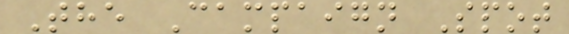The Campaign Spot
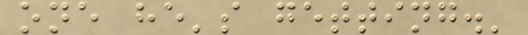one he's getting.'
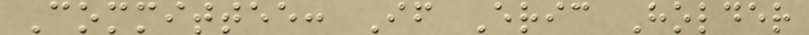Committee: If Eric Holder
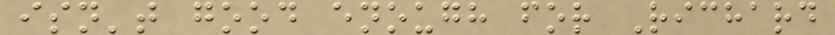isn't good enough for Richard
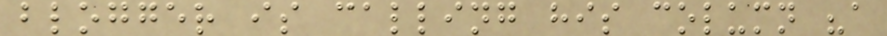blogger is calling his column "a
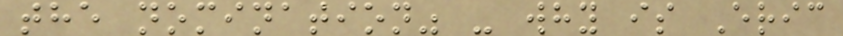the nomination" - why is Eric
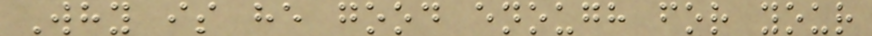Why is he good enough for your
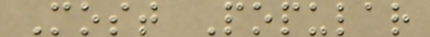Most Popular
